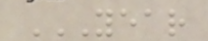YEAR
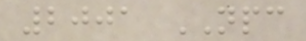2001 NPC
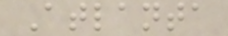Atlanta
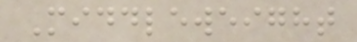Middleweight
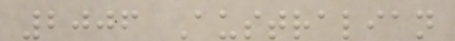2006 Australian
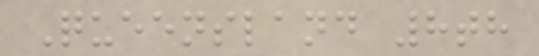Queensland 8th
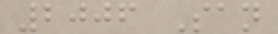2006 San
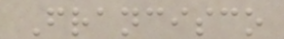Francisco
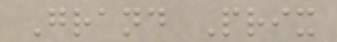Grand Prix
